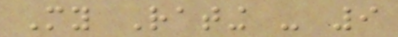My Rating - 9
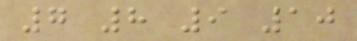7 8 9 10
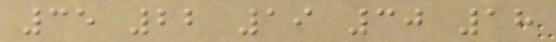35 22 19 30 18
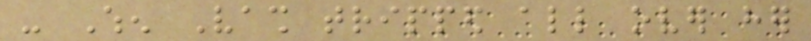- When Vash tripped all over her
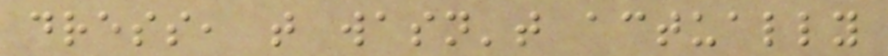dress, that wasn't actually
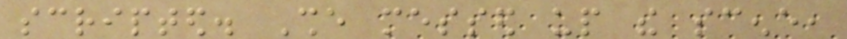scripted. She messed up the scene,
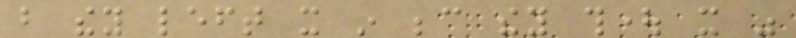but they left it in because they thought it was
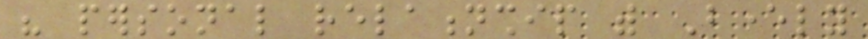his personal relationship with Beverly
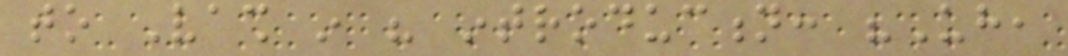to Vash in his introduction: "Uh,
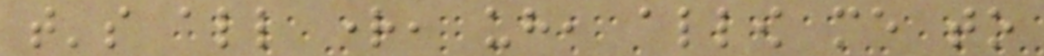that's all right, uh, allow me to
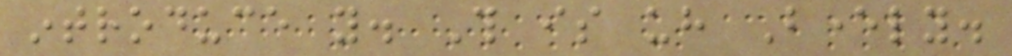introduce you. This is uh Beverly.
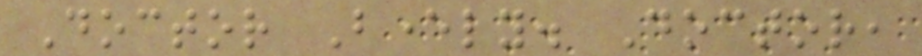Doctor Beverly. Doctor,
